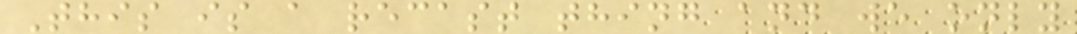This is a recast thing and we only
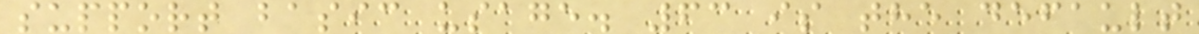support basic usage. 63 is the default
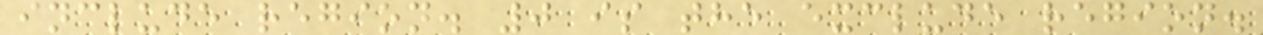include region. 0 is the exclude region.
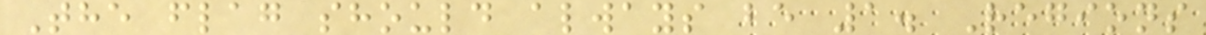The flag should always be 1. Regions
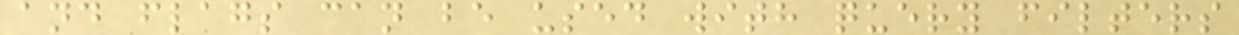and flags can be used with query filters
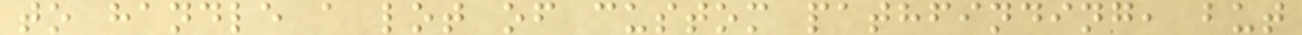to handle a lot of custom pathfinding, but
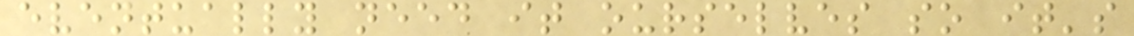eventually need it ourselves so it's
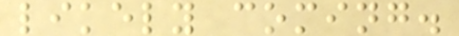likely coming.
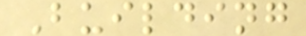Building
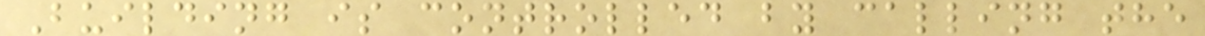Building is controlled by calling the
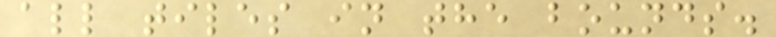all tiles in the bounds.
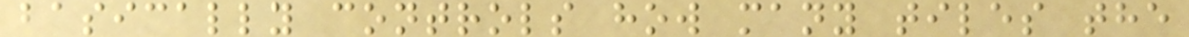basically controls how many tiles the
